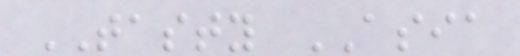TASTY ASIA
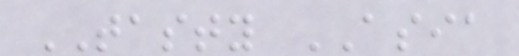TASTY ASIA
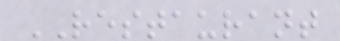RESTAURANT
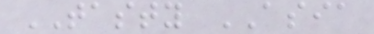TASTY ASIA
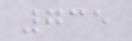735
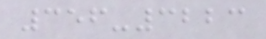356-3223
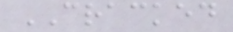CRACKED
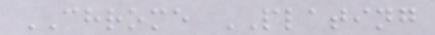CHROME PLATING
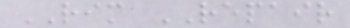RIM REPAIR
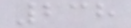238
